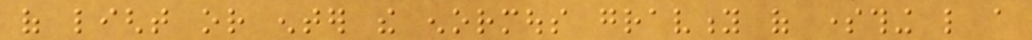of light or enter the enormous gravity of something like a
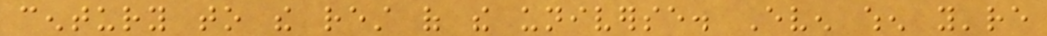century to the rest of the universe. Even when you're
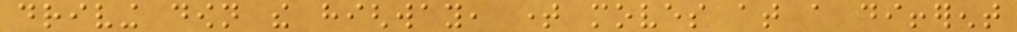driving down the highway, time moves at a different
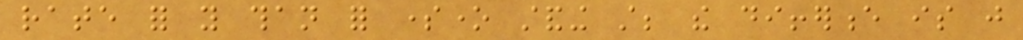rate for you than for someone standing still; the difference is just
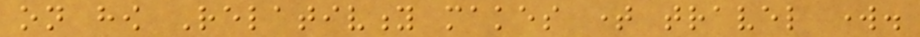on how Relativity makes time travel work.
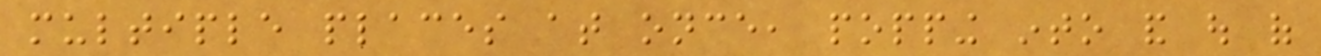multiple places at once, popping into and out of
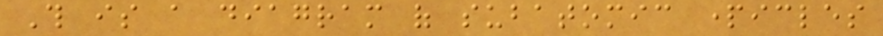This is a diagram of subatomic particles
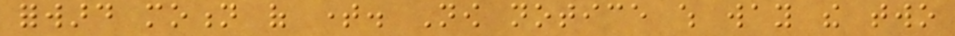forward motion of time. Now notice which way the two
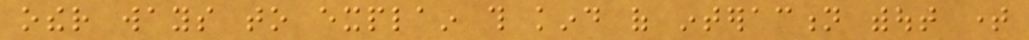other ways to explain this kind of interaction without time
